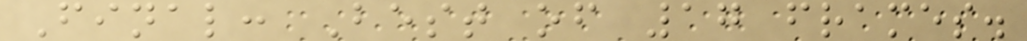Final: Best of 17 frames.
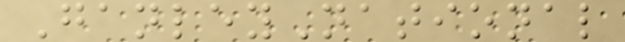GanleyNational
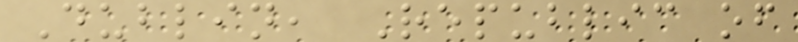Dublin, Republic of
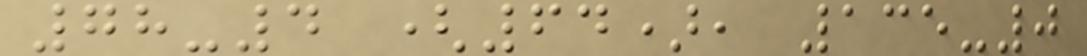78-4 (64), 135-0
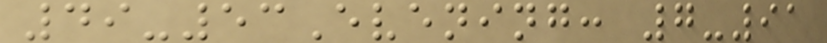49-53Evening: 7-91
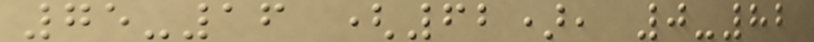75-16 (62), 0-82
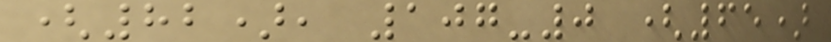(82), 107-0 (65)
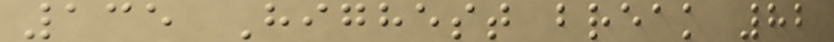135 Highest break 82
